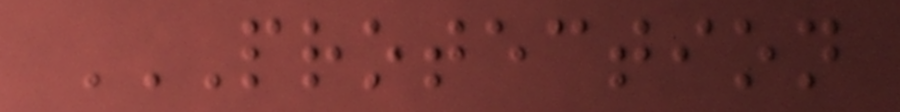PROTECTION
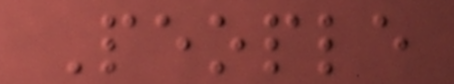People
